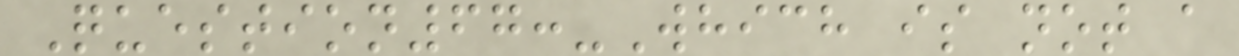Question67:-Which is not a
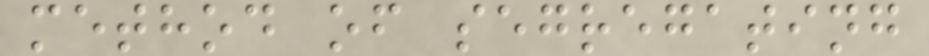method of segregating
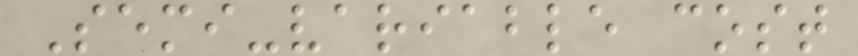Semi-variable cost
